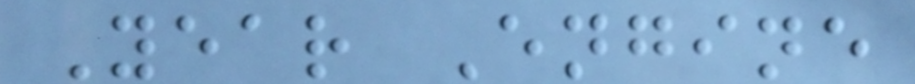Year Engine
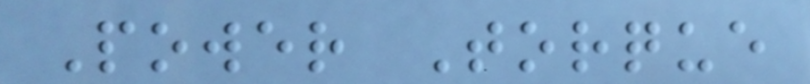Power Torque
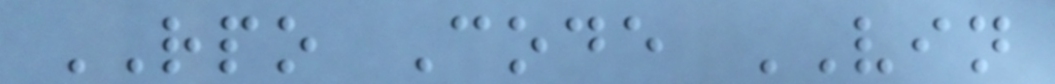RPO Code VIN
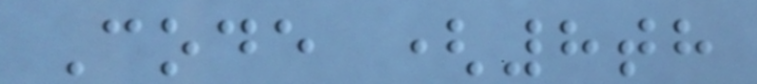Code (8th
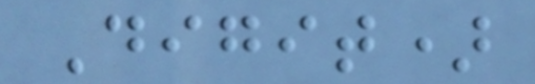Digit)
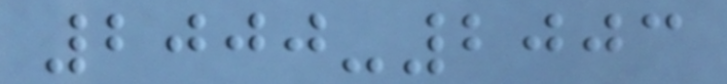2000-2003
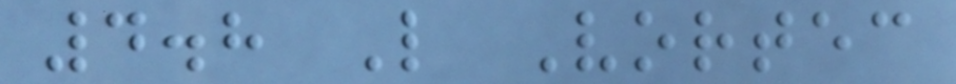4.8 L Vortec
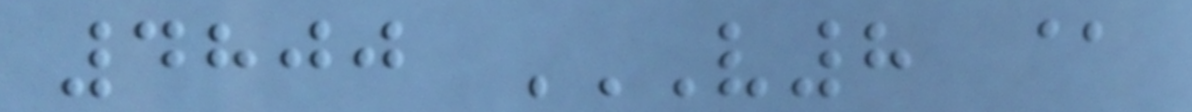4800 V8 @
